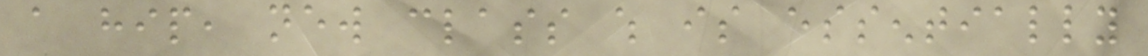a hip, new class which is essentially
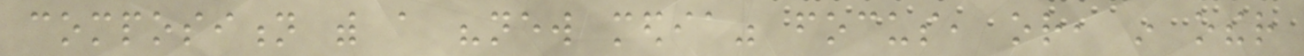composition with a "new media" focus, or, in other
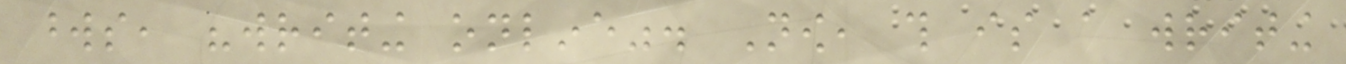words, "writing online". Now, this is a writing
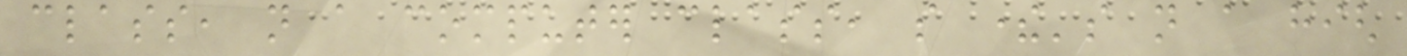class, not a computer class, so there's not a high
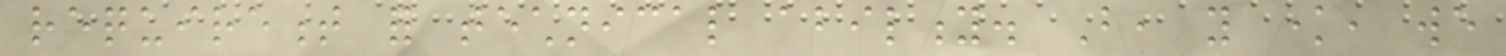requirement for technical ability. But, you know, we
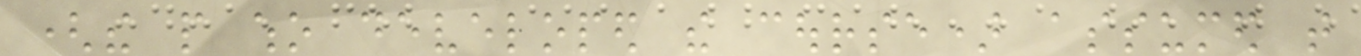(the people who developed the course) assumed that
